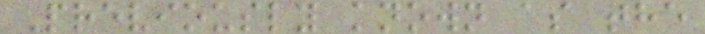Previously known as the
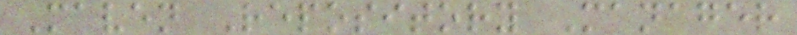Maven Repository Manager
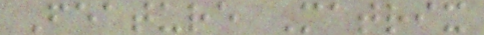Feature Matrix
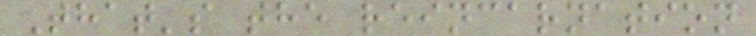That's the reincarnation
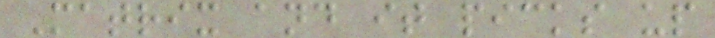Matrix and it picks up
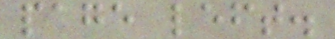page left.
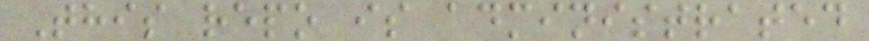This repo is administrated
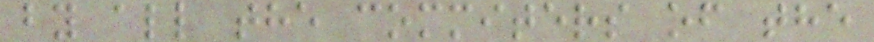by all the commiters of the
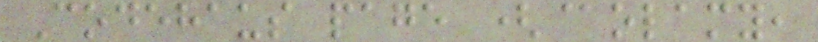Codehaus page (@olamy,
